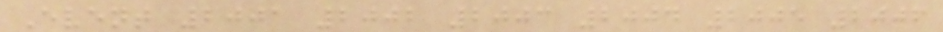Event 2001 2002 2003 2004 2005 2006
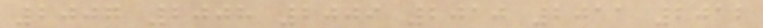2007 2008 2009 2010 2011 2012
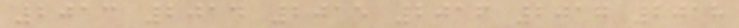2013 2014 2015 2016 2017 2018
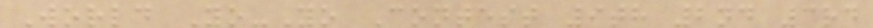World Yo-Yo Contest 9th 2nd 3rd
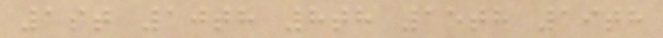1st 10th 8th 15th 19th
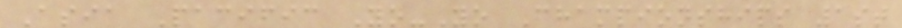Asia Pacific Yo-Yo Championships 1st
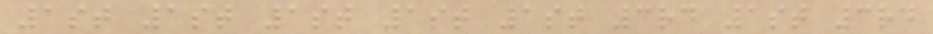1st 1st 1st 1st 1st 3rd 1st 3rd
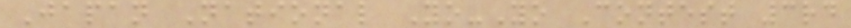Japan National Yo-Yo Contest 3rd
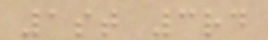1st 3rd
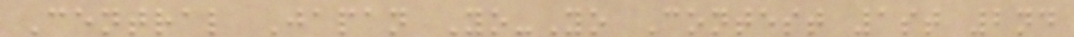Central Japan Yo-Yo Contest 1st 2nd
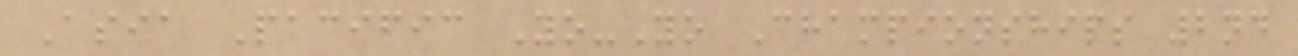Asia Pacific Yo-Yo Championships 2nd
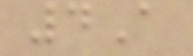4A
